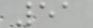51
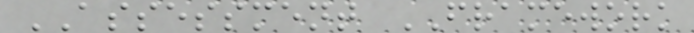ASSESSMENT FRAMEWORK
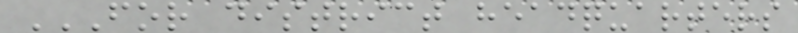FOR DISTRICT HEADQUARTERS
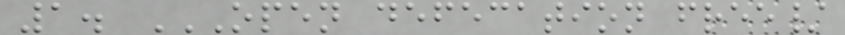1. OPEN DEFECATION FREE/
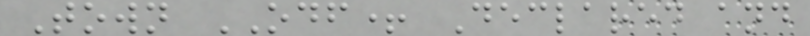Town ODF+ Declared and
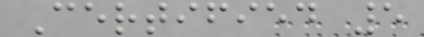Certified 5
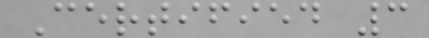Certified 3
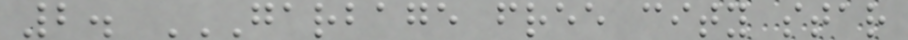2. GARBAGE FREE CITY STAR
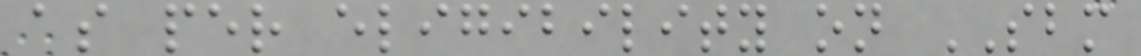as per eligibility on SBM
